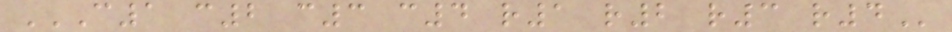C1 C2 C3 C4 R1 R2 R3 R4
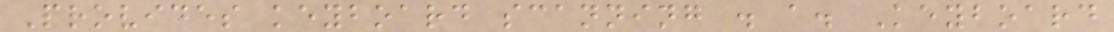Provides keyboard scanning . a. Keyboard
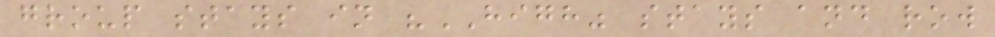group stays in "HIGH" stays and row
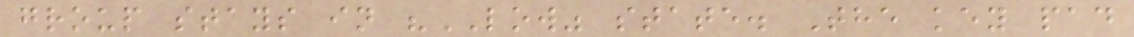group stays in "LOW" state. The key pad
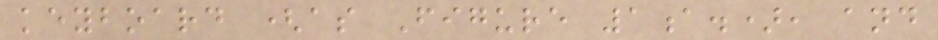keyboard (as Figure 1a.), and
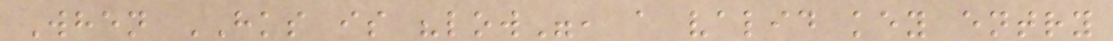When HKS is "low", a valid key entry
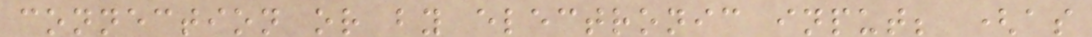connection or by electronic input; (as
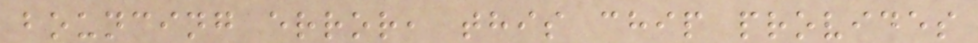bouncing error, this chip provides
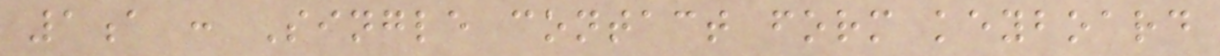1a : Single contact form keyboard
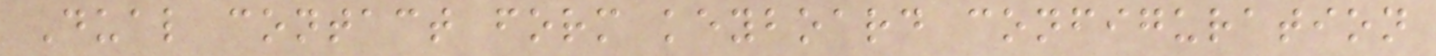Dual contact form keyboard configuration
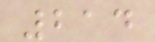214
